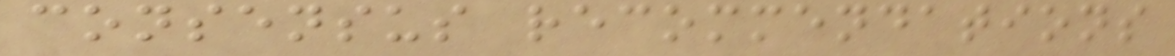consensus recommendations
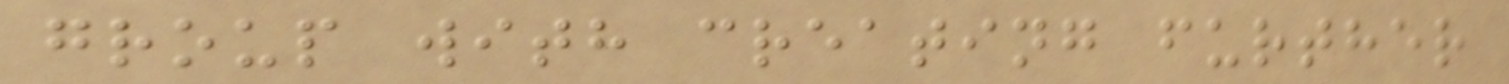group with creating further
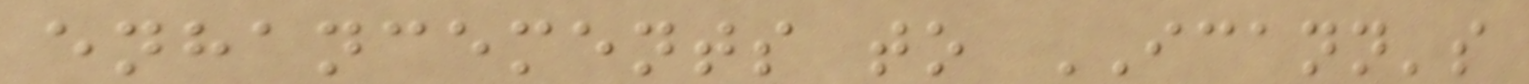enhancements to ICANN's
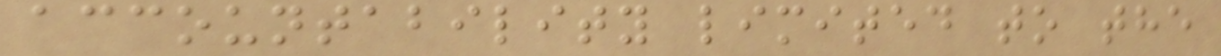accountability limited to the
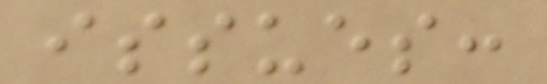issues:
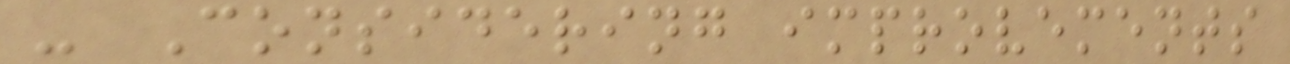- Considering improvements
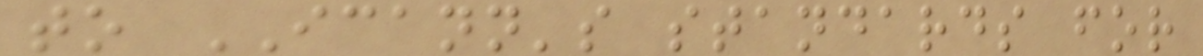to ICANN's standards for
